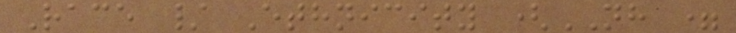Race / Ethnicity (NH =
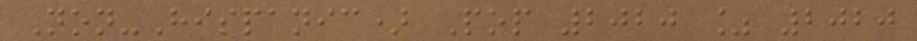Non-Hispanic) Pop 2020 % 2020
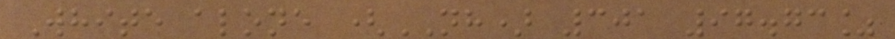White alone (NH) 301 97.73%
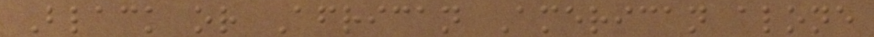Black or African American alone
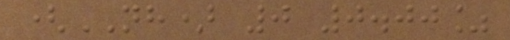(NH) 0 0.00%
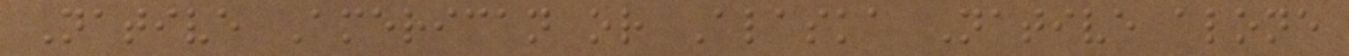Native American or Alaska Native alone
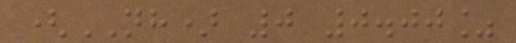(NH) 0 0.00%
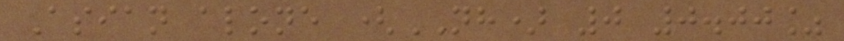Asian alone (NH) 0 0.00%
